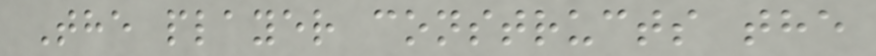The player constructs the
